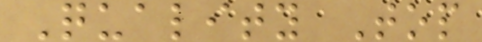Quality Top
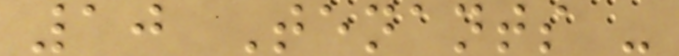10 Tenants -
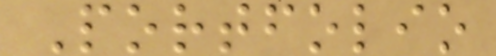Portfolio
